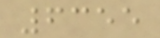6355
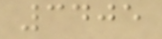3405
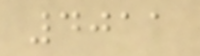4011
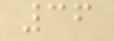36
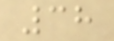38
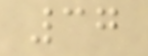37
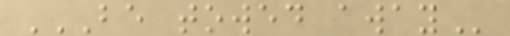BE TOWED AWAY
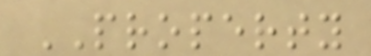PROPERTY
